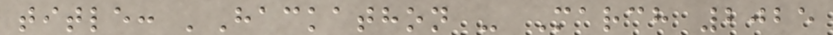title: 'Hackathon - March 2025
